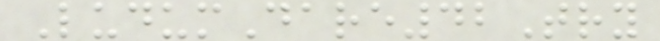LudumDare42Try
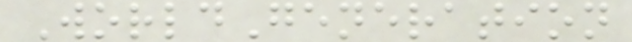WorldGeneration
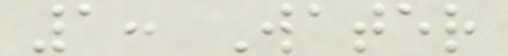1: Water
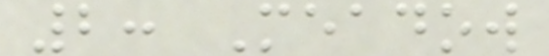2: Meadow
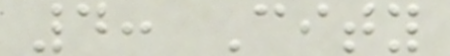4: City
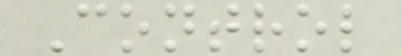Control
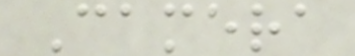Camera
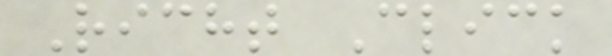Richt Click
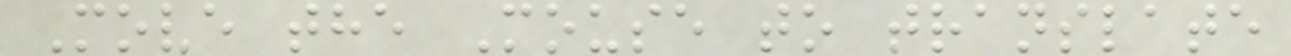Move the Mouse to translate
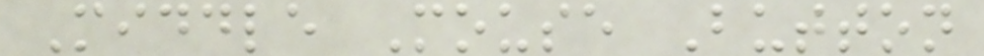Middle Mouse Button
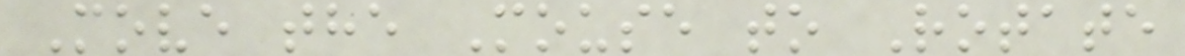Move the Mouse to Rotate
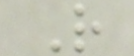R
